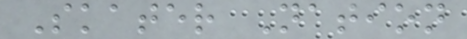Skater Nation
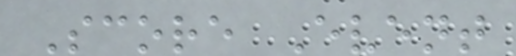Score Event
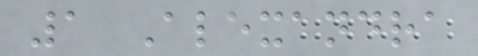1 Alexandra
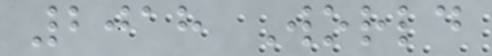2018 World
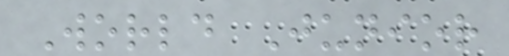World Junior
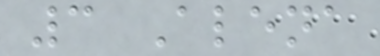3 Alena
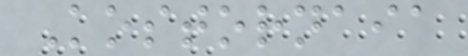Kostornaia
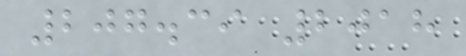207.39 2018
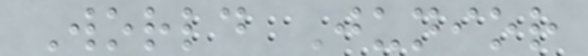World Junior
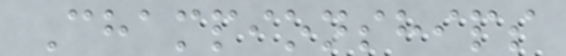Championships
